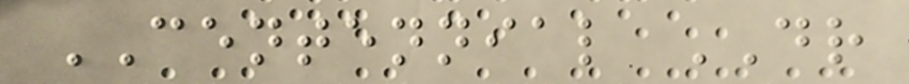CENTENNIAL DR
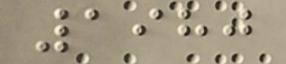1980
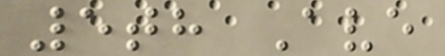5th Ave
